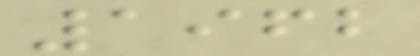1962
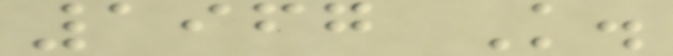1967 K.
